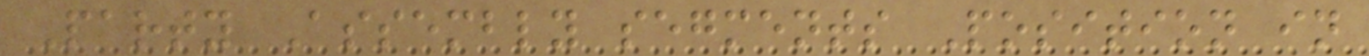Party Assembly segments Position in
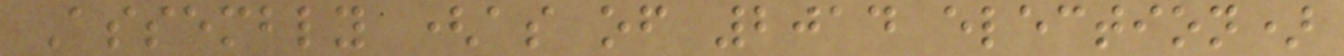Assembly (as of 2014 election)
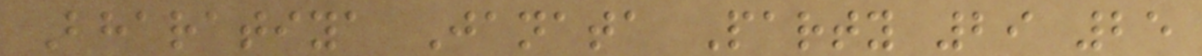Bharatiya Janata Party 29 25
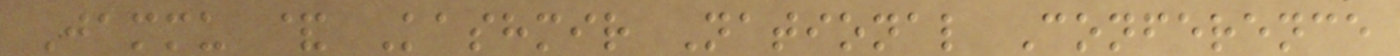Jammu & Kashmir National Conference
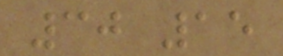30 15
